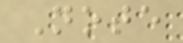Note
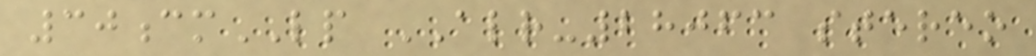30cmLP ALR-28063 stereo
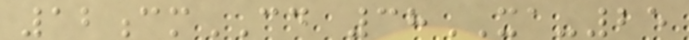12cmCD 38XA-25
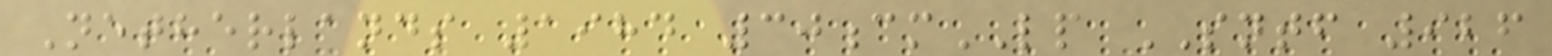Netherlands 1984 30cmLP SNTF 926
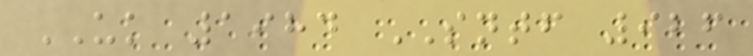UK 1984 SNTF 926
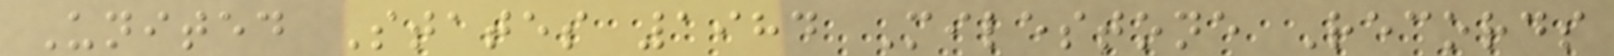United States 1984 Milestone Records
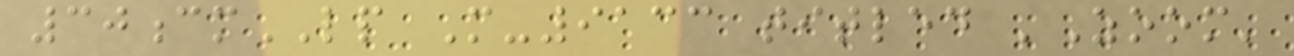30cmLP M-9133 titled 'Zoom'
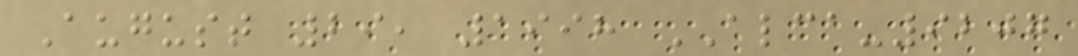August 29, 1998 ALCA-9207
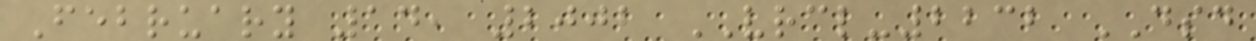February 14, 2002 VRCL-2232 DSD
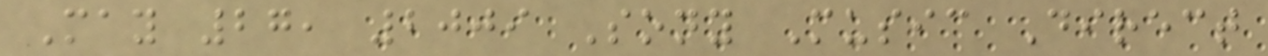May 27, 2009 Sony Music Direct
